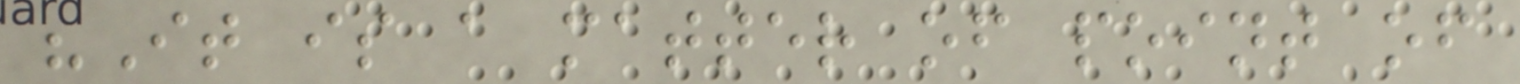"It is a matter of point of
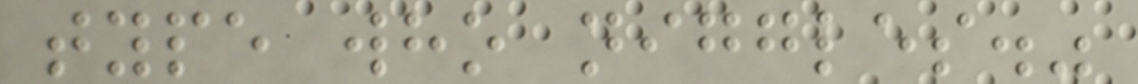type who niggles."
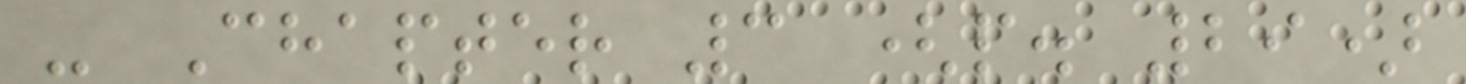- Chapter 3 (p. 29)
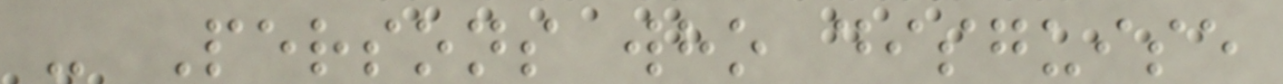- Persons who disguise
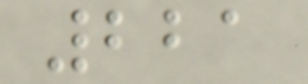221
